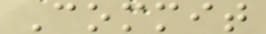Commit
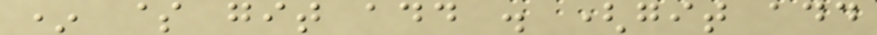* $ git add . (git add
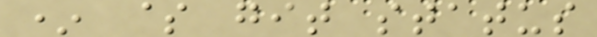* $ git status
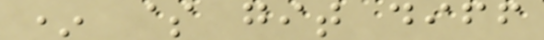* $ git diff
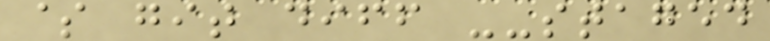$ git diff --staged
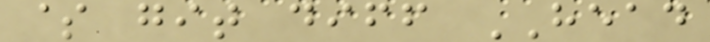$ git diff HEAD
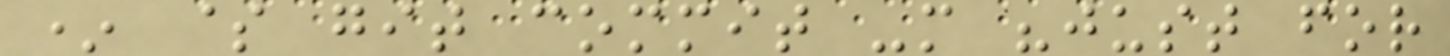* $ git commit -m "just for
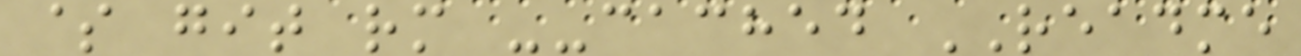$ git rm --cached README
